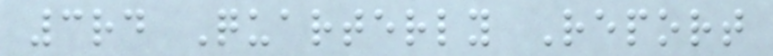3rd Quarterly Report
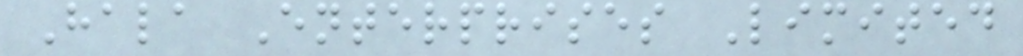Hala Enterprises Limited
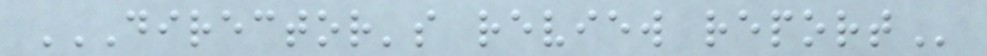DIRECTOR'S REVIEW REPORT
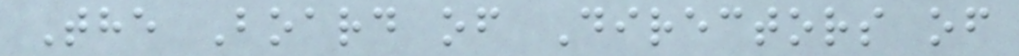The Board of Directors of
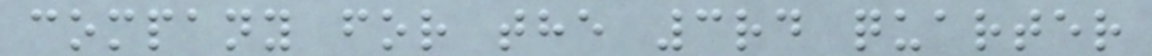company for the 3rd quarter
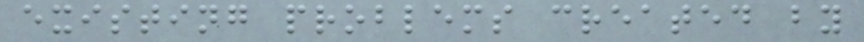existing problems created by
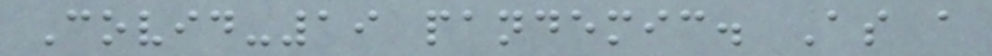Covid-19 pandemic. As a
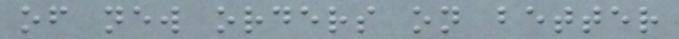of new orders on better
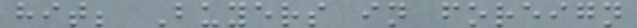hit; Buyers in foreign
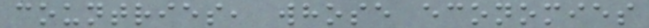countries, whose economies
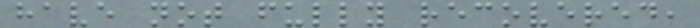have not fully recovered,
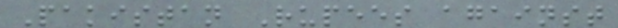Pakistan Rupees against
